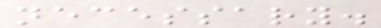necessary.
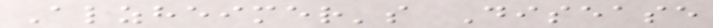Alzheimer's Disease
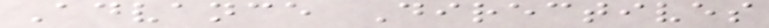Advance Directives
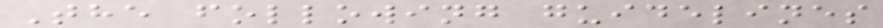The following guidelines
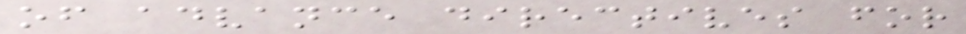of advance directives for
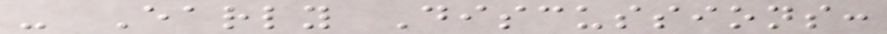- Early Discussions:
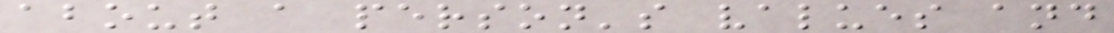about a person's values and
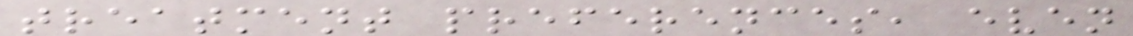treatment preferences, even
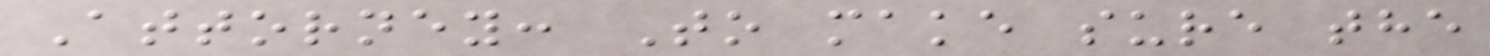Attorney: To make sure the
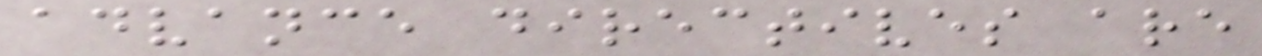advance directives are
